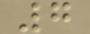7
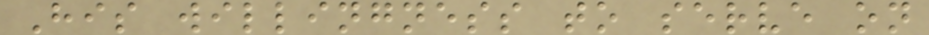His willingness to serve on
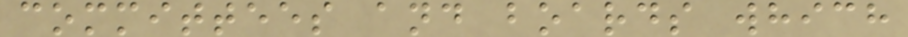committees and boards which
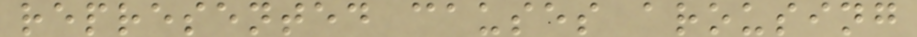represented causes arousing
